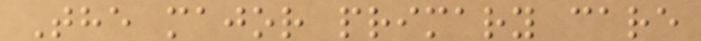The major primary care
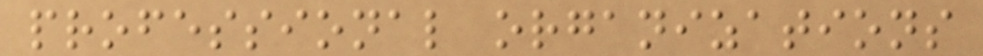professional organizations
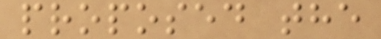proposed the
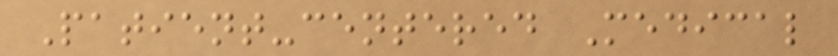Patient-centered Medical
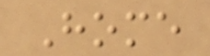Home
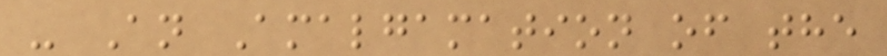- An Amalgamation of the
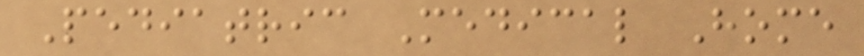Pediatric Medical Home
